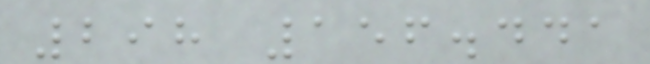298 156.441
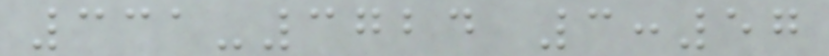331-3724 3:57
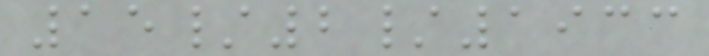15/2/1933
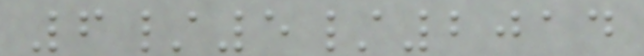6/5/2014
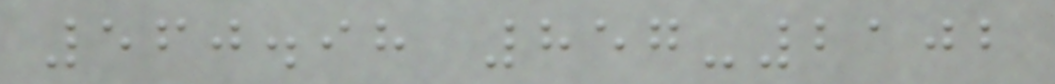560.98 857-2102
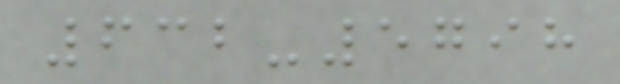632-5798
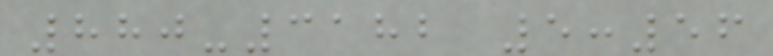880-3182 5:56
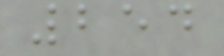254
